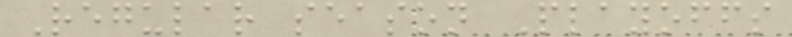Regular season Playoffs
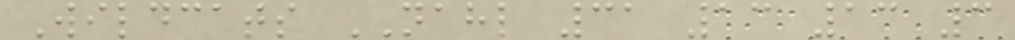Wildcats NAHL 31 13 13 3
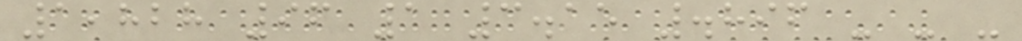1,828 96 1 3.15 .896 - - -
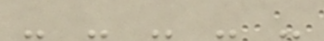- - - - -
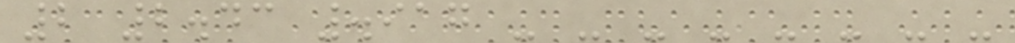2 2.43 .917 - - - - - - - -
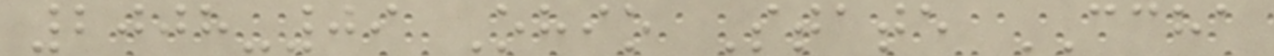2008-09 Ohio State CCHA
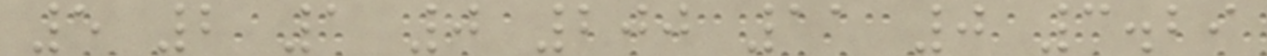5 2 1 0 200 11 0 3.29
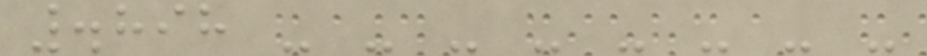.898 - - - - - - - -
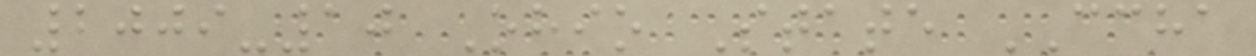2009-10 Ohio State CCHA
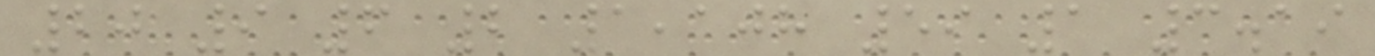20 9 6 2 1,108 59 1 3.19
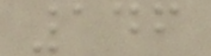146
